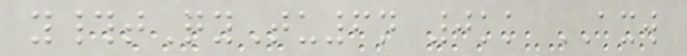y#tQyTu6n 0kk AXW
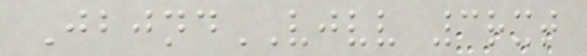JbjndVJVV 3rxt
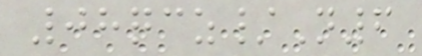08qcz/N6
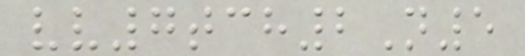vv7tch2N5
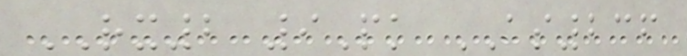RX2 9Pk AS236
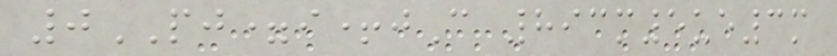0PJ=i+jC 893m5ue3m
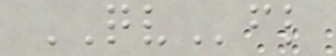QVfl
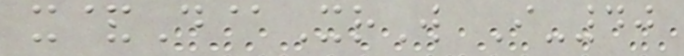x&D@XrW I-40
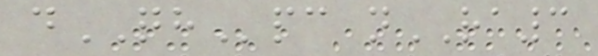dQHpc nRA3
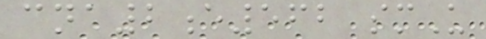cna2e562 smU
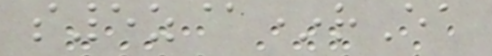s5z@*rEa
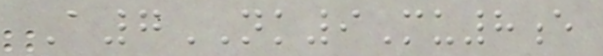A7NK9Mu8e
